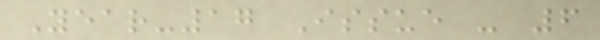Year-17 Issue - 6
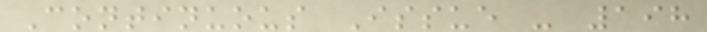Continuous Issue - 198
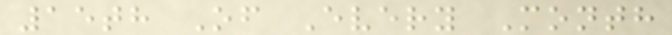15th Of Every Month
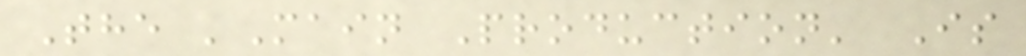The 'Main Production' Is
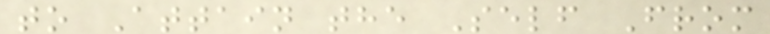to Attain the Self From
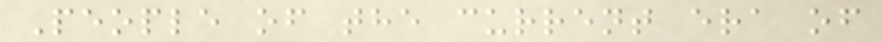People of the current era of
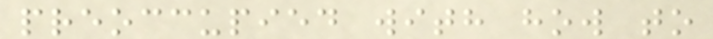preoccupied with how to
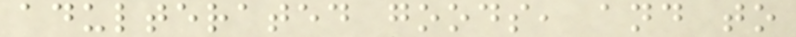adulterated goods, and to
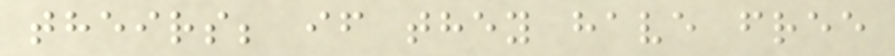theirs; if they have free
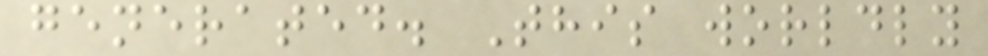generated. This worldly
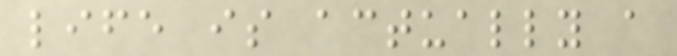life is actually a
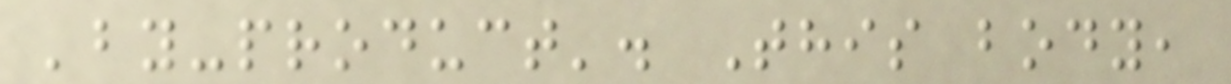'by-product'. This body,
